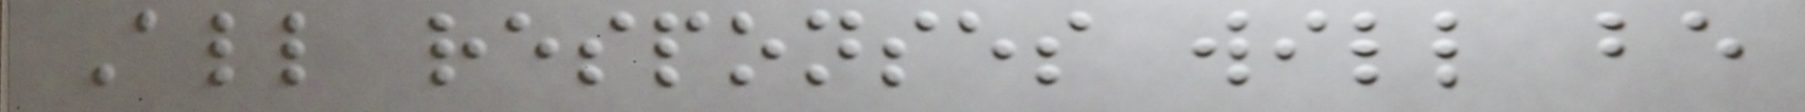All responses will be
